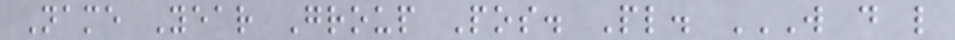Name Year Group Pos. Pl. W D L
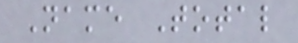Name Total
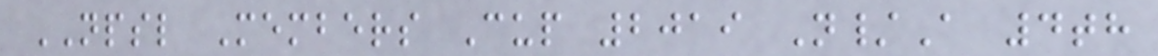NPSL Members Cup 2019 N/A 4th
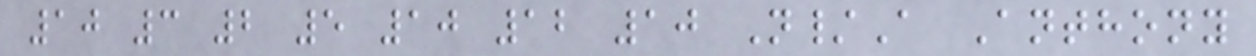10 3 2 5 10 12 10 N/A Anthony
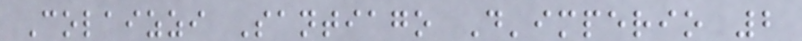Colaizzi Santiago D'imperio 2
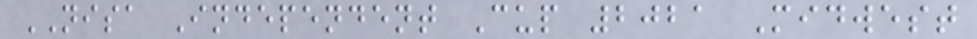NISA Independent Cup 2021 Midwest
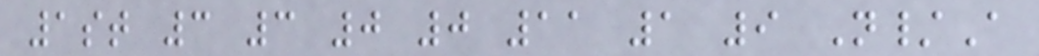1st 3 3 0 0 11 1 9 N/A
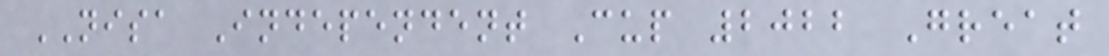NISA Independent Cup 2022 Great
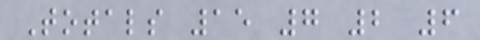Totals 15 7 2 6
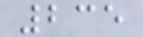235
